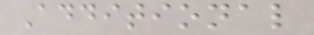Additional
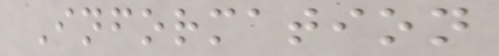Information
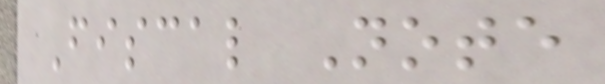Fiscal Note
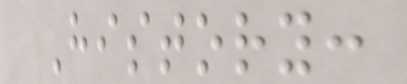History:
